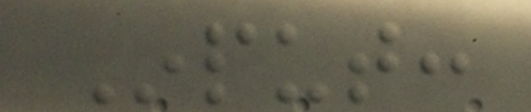Input:
